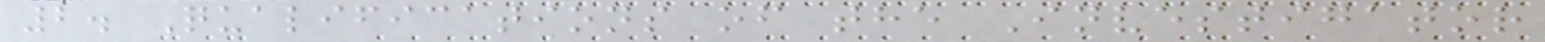2. Qualifications of the Investigator
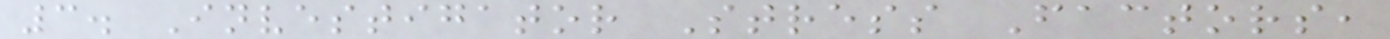3. Investigator Stress Factors,
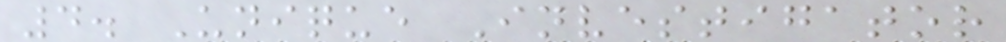4. Unique Investigator
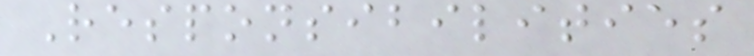Responsibilities
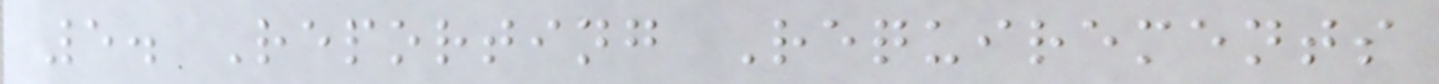5. Reporting Requirements
